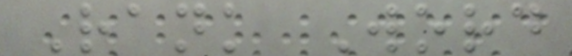Rank Word
